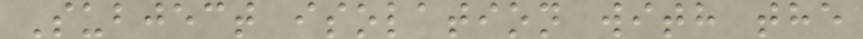Subject isolation with the
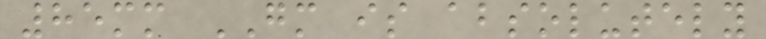85mm GM is absolutely
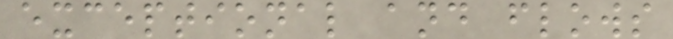exceptional and flows
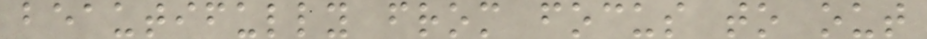beautifully from focus to out
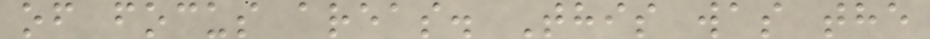of focus areas. This was the
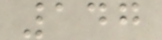147
